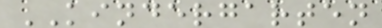KINDERGARTEN
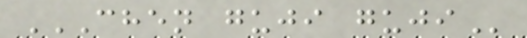CHEN GUJI GUJI
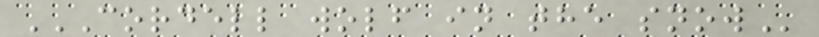CORDELL WOLF IN THE SNOW
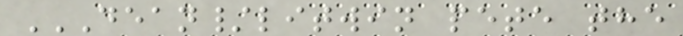DEAN/LITWIN PETE THE
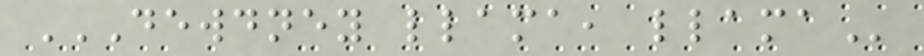DEWDNEY LLAMA, LLAMA
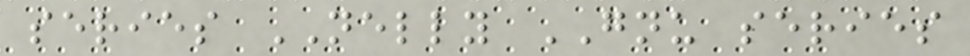series NELLY GNU series
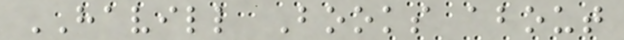HAVILL Books about
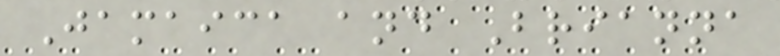Jamaica and Brianna
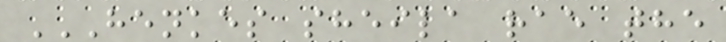HENKES SHEILA RAE THE
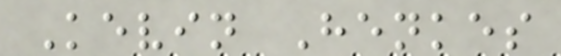Kevin Henkes
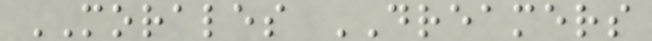MORALES DREAMERS
